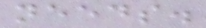needs.
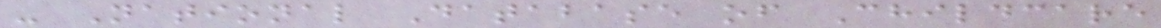- National Database of Childcare
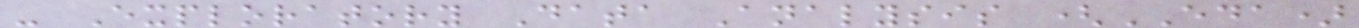- Exploratory Data Analysis (EDA)
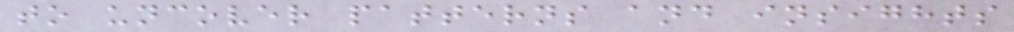to uncover patterns and insights
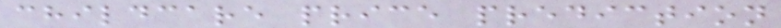childcare price prediction
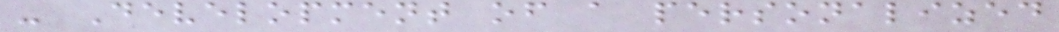- Development of a personalized
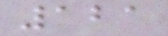121
